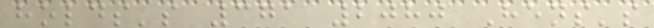holds's 371 2080 Hens's
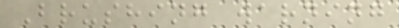Brushing warning
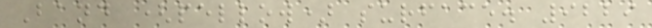Band (pellow) surface. 9229
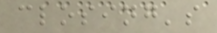closing's
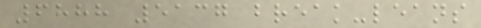6888 5137 break-leans
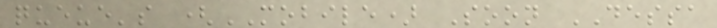queue's (MOBILE) Soon DESSA
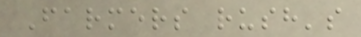Farmers rush's
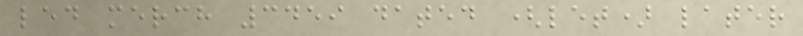led merch 3459 dated (let) later
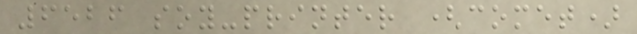6526 soy-printer (comet)
